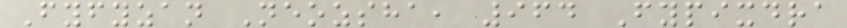Fyfyzan Neozsha, 964 Fypixdra
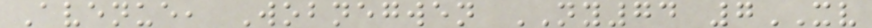Avenue, Wobnegwen NY74 7XV
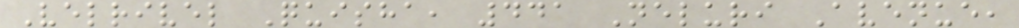Velrivel Quisha, 441 Neluri Avenue,
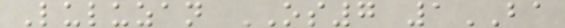Luluzan OS7 1BA
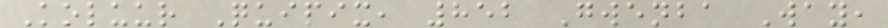Koluur Quipix, 852 Gwenba Way,
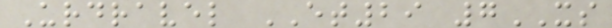Urdravel ET29 7XS
